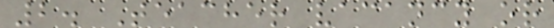2. Teacher vacancy or
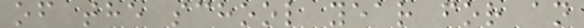of the school year for an
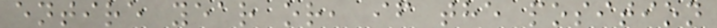entire year or, if the position
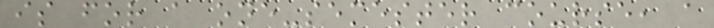is for a one-semester course, a
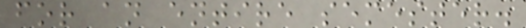for an entire semester.
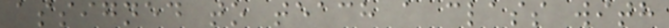assigned to teach a class with
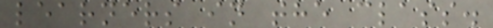learners in the class.
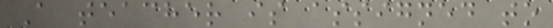A teacher is assigned to
